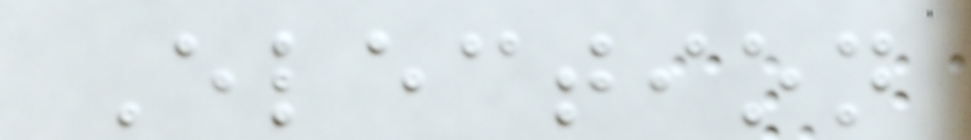Election
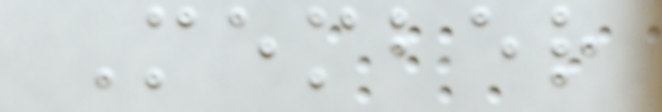Member
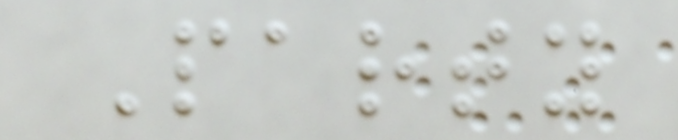Party
